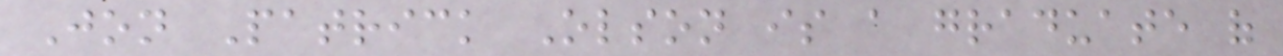Jon Patrick Olson is a graduate of
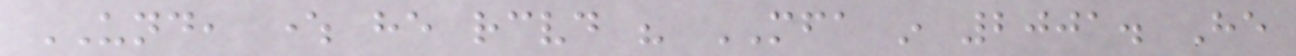UND, where he received his MFA in 2001. He
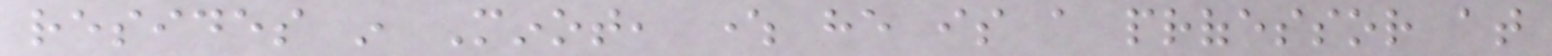resides in Minot, where he is a professor at
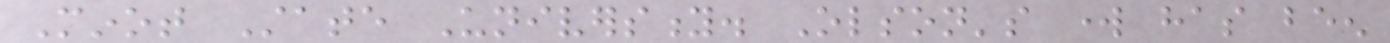Minot State University. Olson's work has been
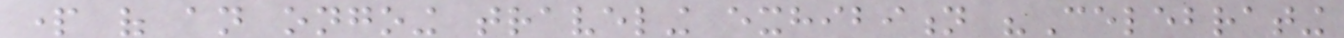part of an ongoing traveling exhibition "Celebrating
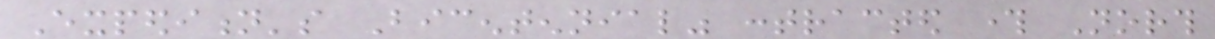Expedition's Bicentennial" contracted through North
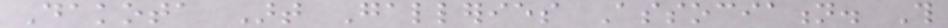Dakota Art Galleries Association. This
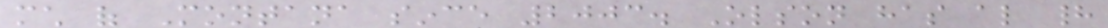much of Montana since 2003. Olson has also had
